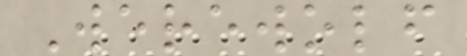Werewolf
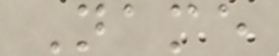Name
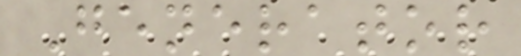Generator
